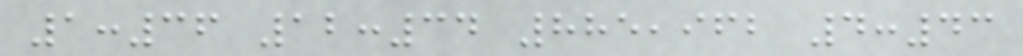1:36 12:34 885,962 4:43
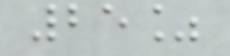25%
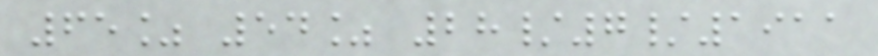65% 54% 28/7/1911
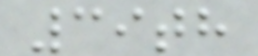39th
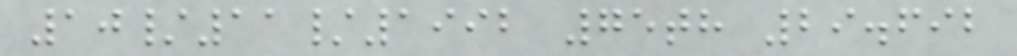10/11/1992 75th 29.692
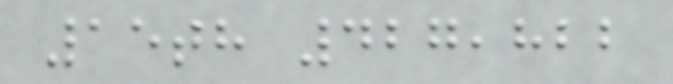15th 427,822
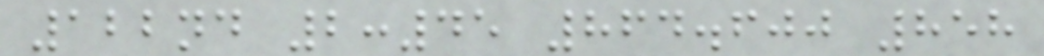122nd 2:45 864.600 858
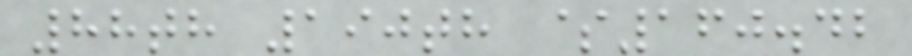88th 190th $160.42
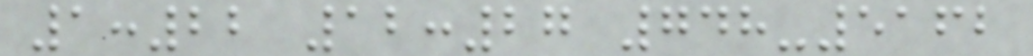1:22 12:27 748-5162
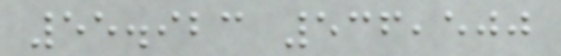55.923 536,500
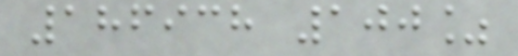186938 100%
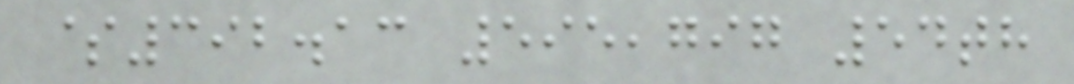$392.13 595,797 54th
